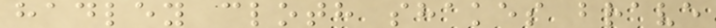hadley cloth shakes brave
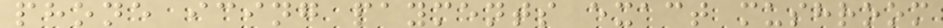phone icing payments exact mushroom
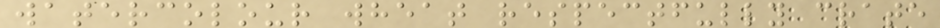watercolour wheat respectfully crate
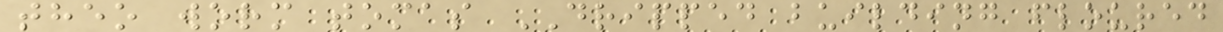theo worm tomas DRIPPED building floured
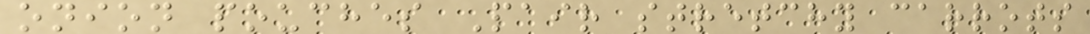onion pouches Pair stretchy carrots
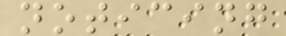noticing
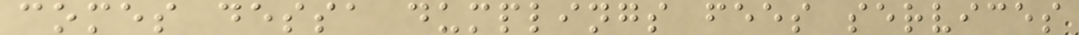comes dessa dumplings fees services
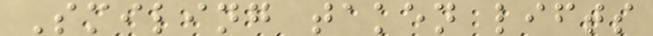Smiling taken lifts
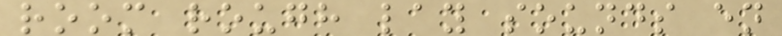room rough lay sounds en
